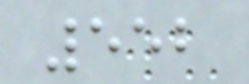552
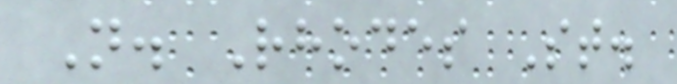N. Rhodes St.
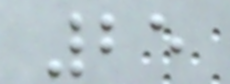25
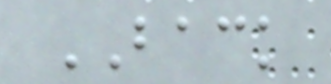BACK
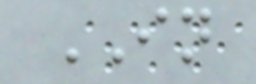IN
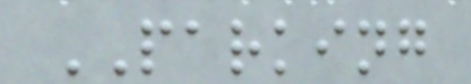PARKING
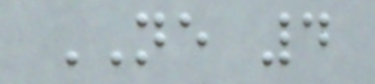NE 4
